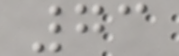73
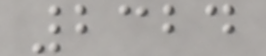2324
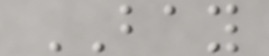BAY
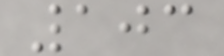103
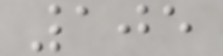105
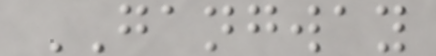GANGWAY
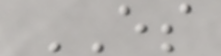ES
